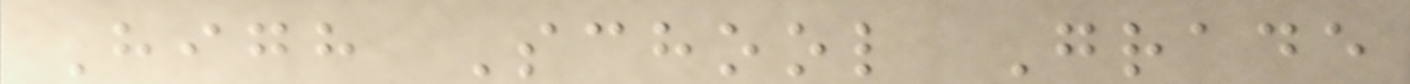High School Grade
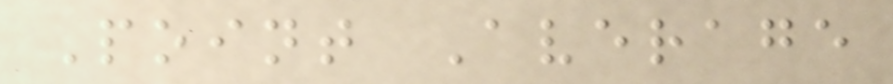Point Average
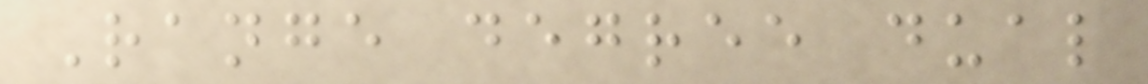Range degree dual
